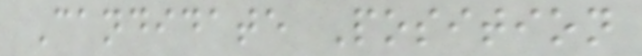Candidate Position
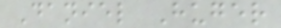Daniel Huger
